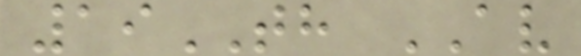19TH AV
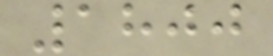1800
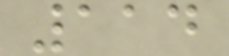114
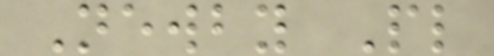Newby Pl
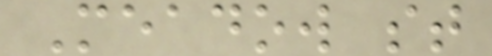Meadow st
